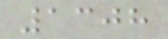1308
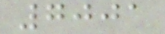7001
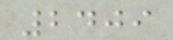2409
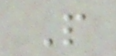P
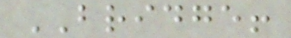BRIDGE!
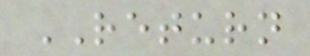RETURN
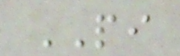PI
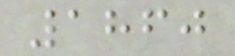1860
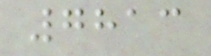7813
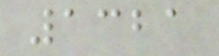1321
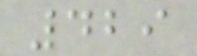429
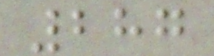287
